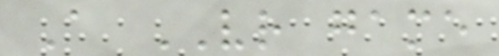A VR game
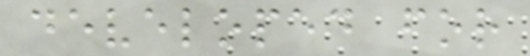developed for
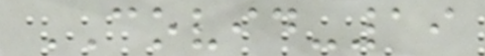COVID-19
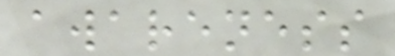awareness
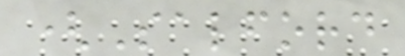(Salford
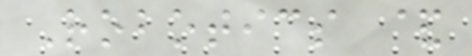Robotics &
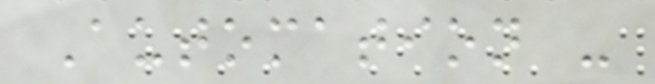Automation -
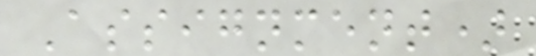Assignment)
